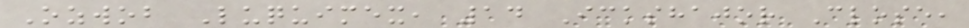Ozwob Luquimex, 14 Ickshajor Close,
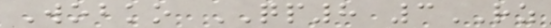Wobko QP8 3RZ
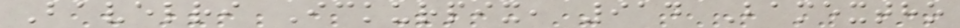Bavelri Ickurpix, 914 Bamextho
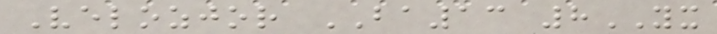Velozjor BA13 8YX
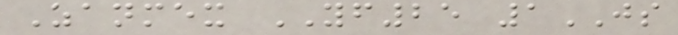Zanmex YF25 1JS
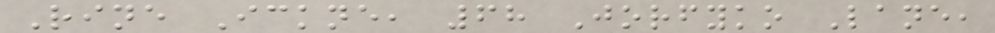Rine Ickne, 68 Jorfyko Lane,
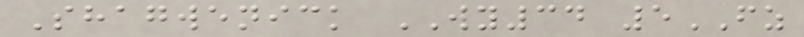Shagwenick WY34 5FZ
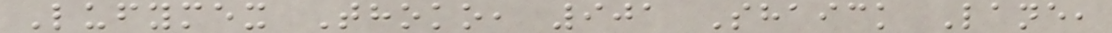Lufymex Thoko, 901 Shaick Lane,
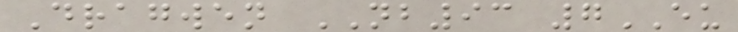Dragwen NB93 7EU
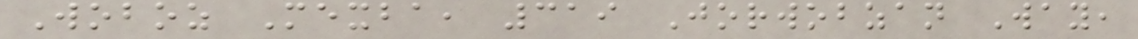Woboz Mexba, 319 Jorwobzan Way,
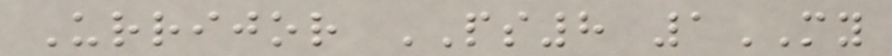Urrijor PS8 1MY
